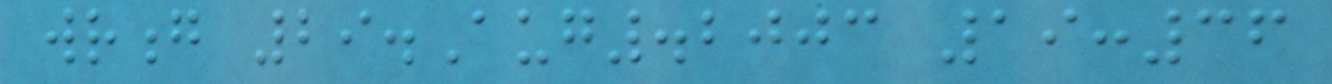wrong 29.Aug.2003 19:36
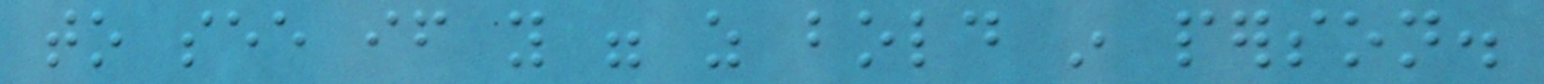to see if you were as bold in person.
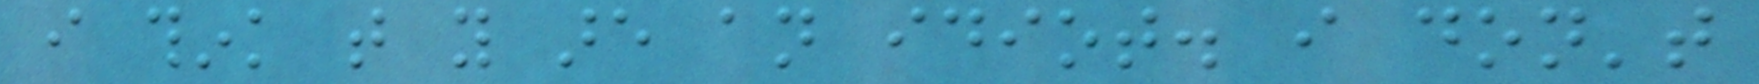i think that you are an idiot. i don't
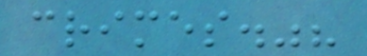crimes."?
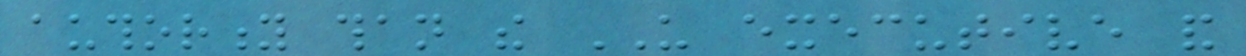authority than the US executive and
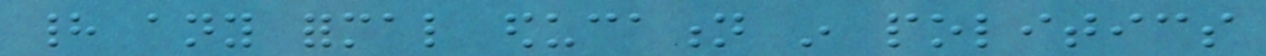had any formal education in politics
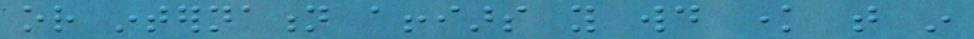or internation affiars you would know that in
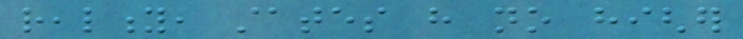reality, states have no higher
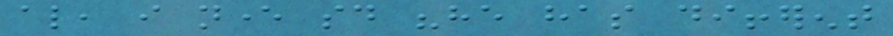also, i never said "he has different
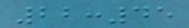22:45
